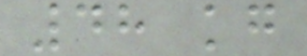48 kg
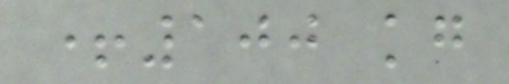+100 kg
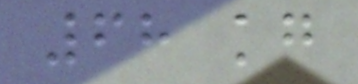68 kg
